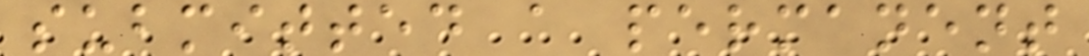submitted a permanent
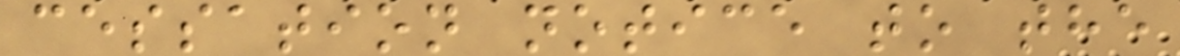cessation notice to the
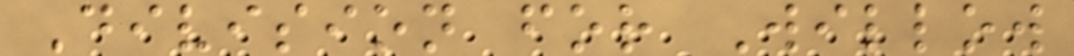Division for Willow
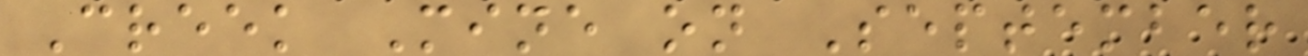Creek Mine on September
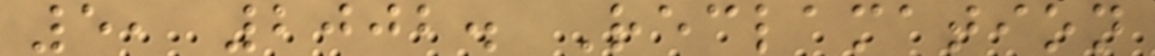5, 2002. Reclamation
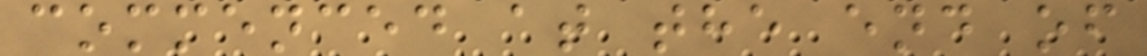commenced at the end of
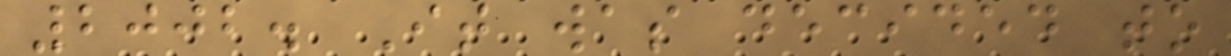2002. It was decided to
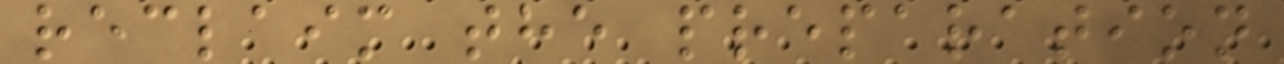reclaim the preparation
